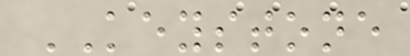KEYSTONE
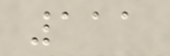111
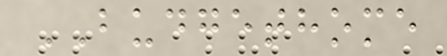BUDGETHOME
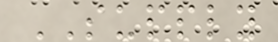SUPPLY
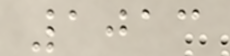1013
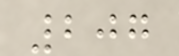207
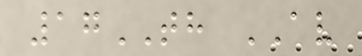17TH AV
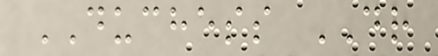DUCHESS DR
